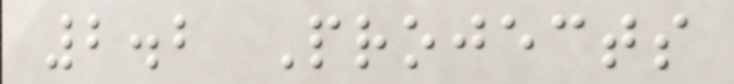2.2 Projects
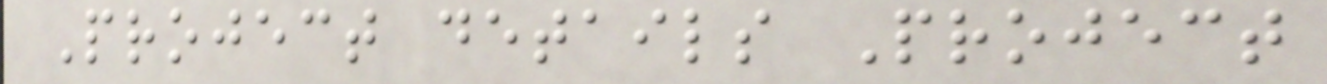Project details Project
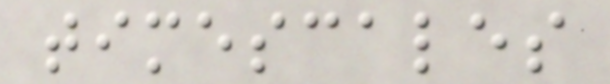timescales
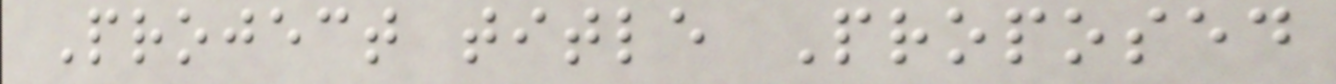Project title Proposed
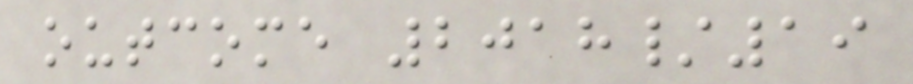outcome 2018/19
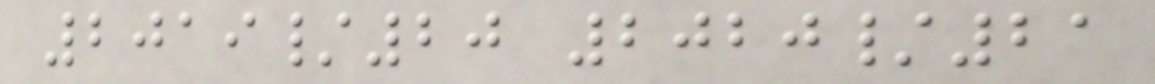2019/20 2020/21
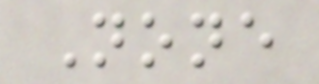None
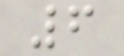6
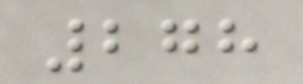278
